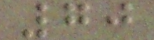70
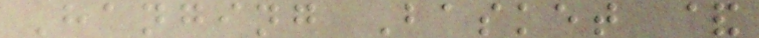Hanging Basket &
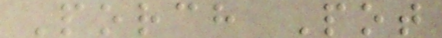Porch Pot
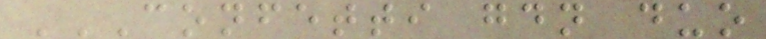CONFETTI GDN DUO
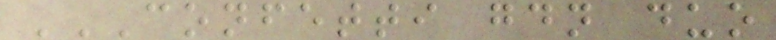CONFETTI GDN DUO
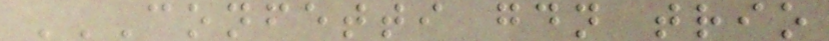CONFETTI GDN TRIO
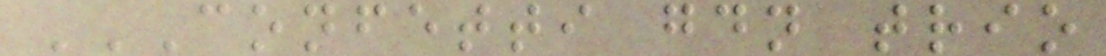CONFETTI GDN TRIO
